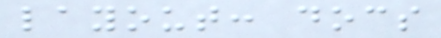layout: docs
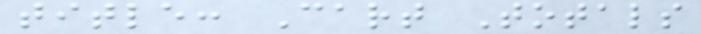title: Cart Totals
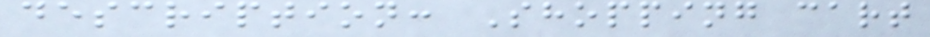description: Shopping cart
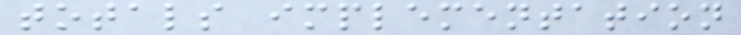totals implementation
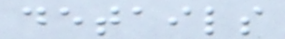details
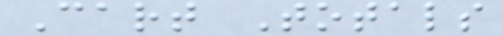Cart Totals
